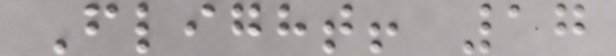Flight! 17
